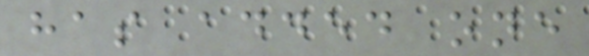has added one
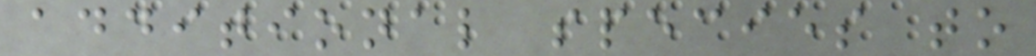additional species to
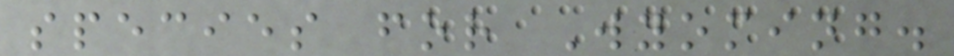species for Wyoming.
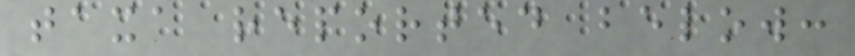taxa reported below:
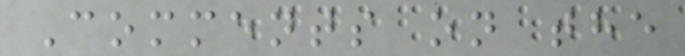Comments on the
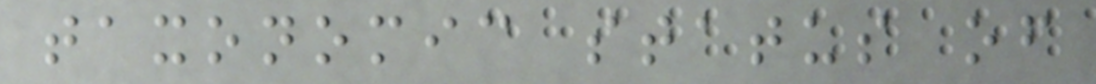taxonomic status of
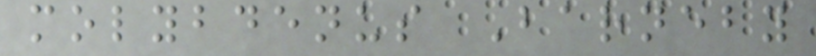molybdenus Barneby
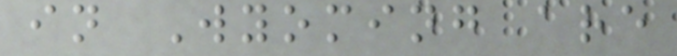in Wyoming are
